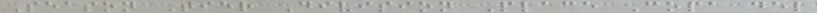Season Tier Division Place Copa del
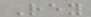Rey
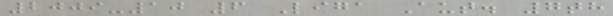2009-10 6 Liga Aut. 7th
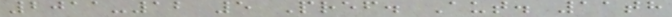2011-12 5 Pref. Aut. 11th
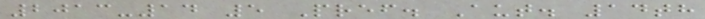2013-14 5 Pref. Aut. 14th
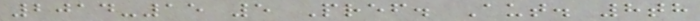2014-15 5 Pref. Aut. 8th
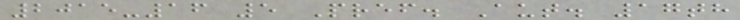2015-16 5 Pref. Aut. 17th
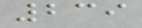239
